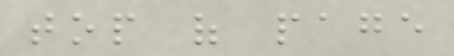top of page
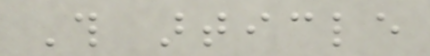This article
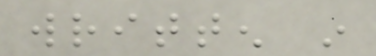written in
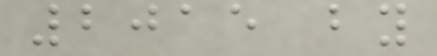2015 by
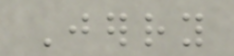Jerry
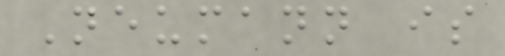Neumann is
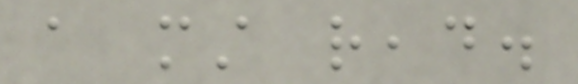a must read.
